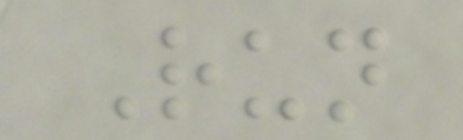Run
